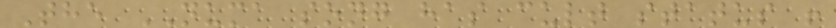The NUMA song has cult status !
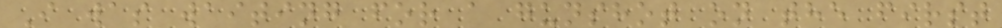I was waiting for a gunshot on the first
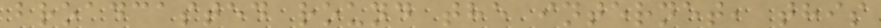broadcasted round the internet, this
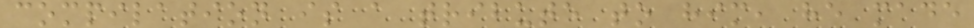compilation is a tribute to him, he made
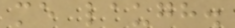me laugh.
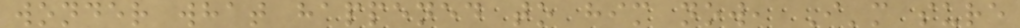wonder what happened to him now, I'm sure
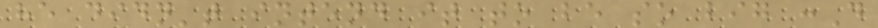he didn't intend it to be so big :D
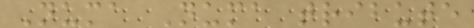Numa Numa tribute
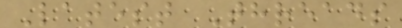Latest Threads
